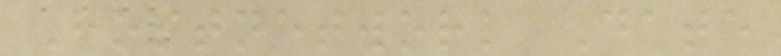Hostnetwork Date
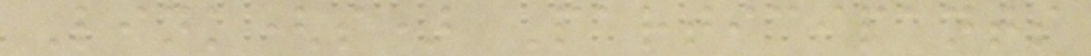Link(s) Participants
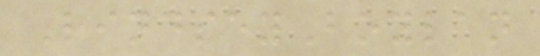LindseyBoylan
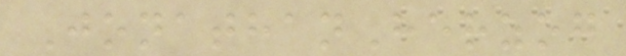JonathanHerzog
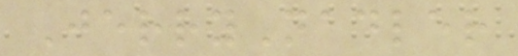JerryNadler
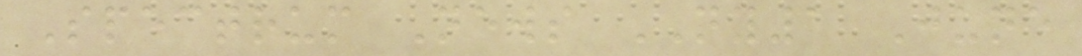Spectrum News NY1 June
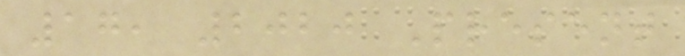17, 2020 Present
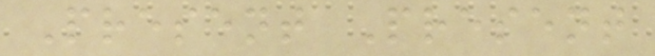Present Present
